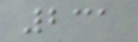231
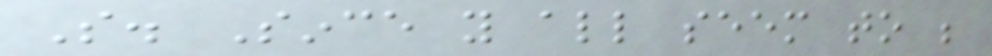So. Since you all seem to be
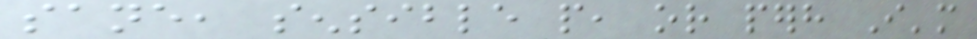sane, sensible people, or perhaps I'm
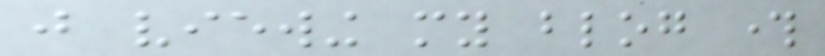just viewing my blog through
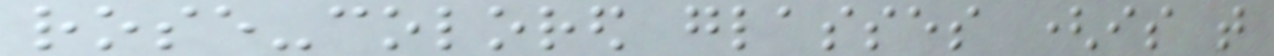rose-colored glasses (is that
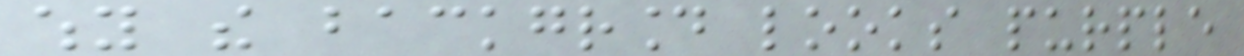why the background looks purple
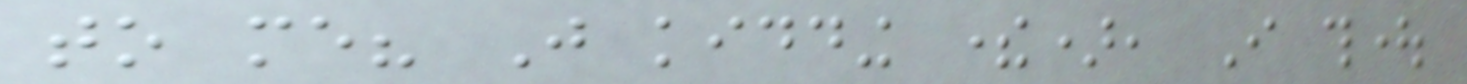to me? Just kidding there), I thought
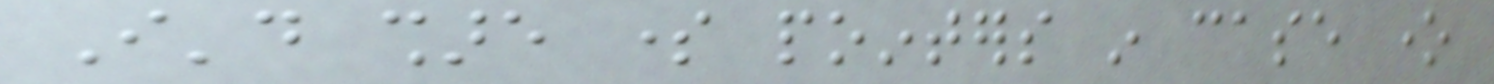I'd share some pointers in case one
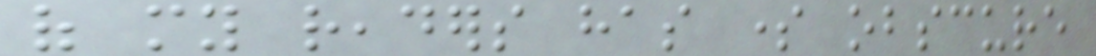of my readers has some obscure
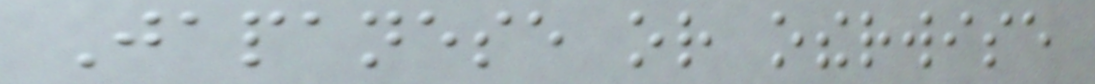Japanese or otherwise
